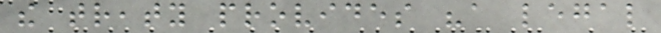the treaty provides "a legal
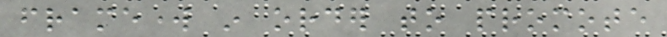framework in order to promote
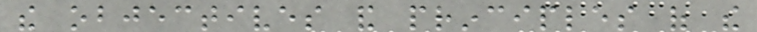the objectives and principles of the
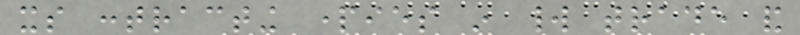its contracting parties in world trade and
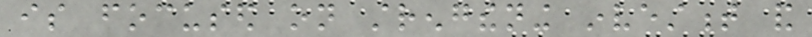is focused on strengthening investment and
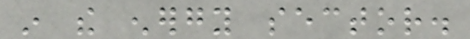in the energy sector.
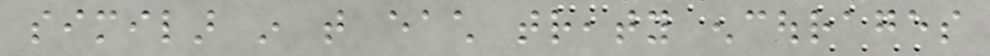similar in that each treaty encourages
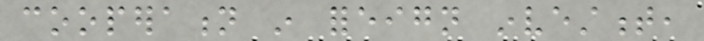cooperation in foreign investment,
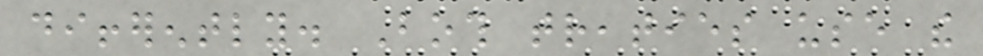differently. Both treaties use the
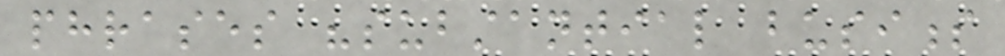phrases "substantial business
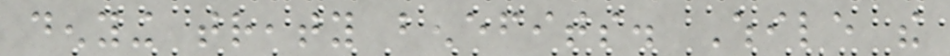denying treaty benefits. While the
